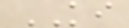KI
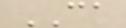CA
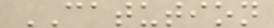CATUTION
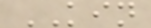KIN
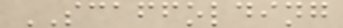SCAFFOLDING
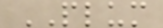PLUM
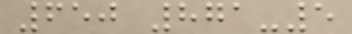650 871-5
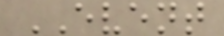EVENT
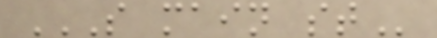S MAIN ST
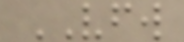VFW
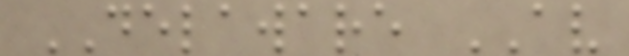DELAWARE AV
